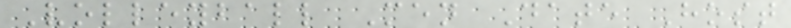Volleyball Men Date Host
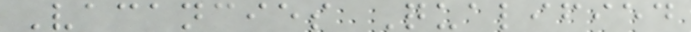Vacancies Qualified
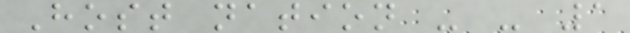Host nation - - 1
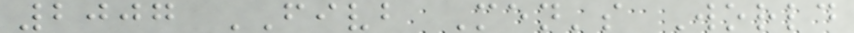2007 FIVB Men's World
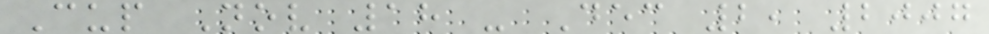Cup Nov 18 - Dec 2, 2007
